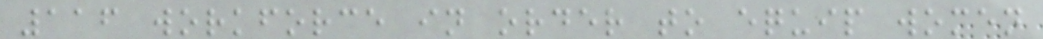116 workforce in order to equip women
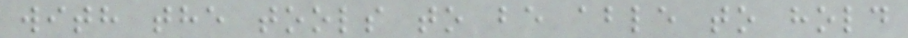with the tools to be able to hold
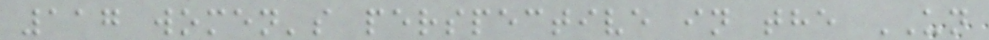117 women's perspective in the UN
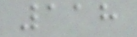118
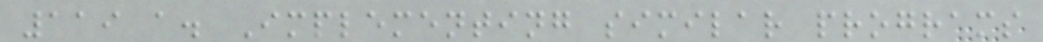119 a. Implementing similar programs
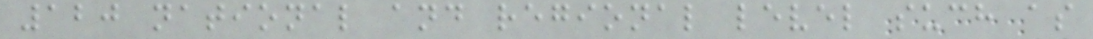120 national and regional level such as
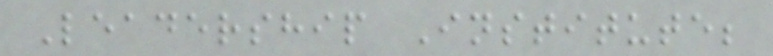Leadership Institute;
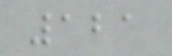121
